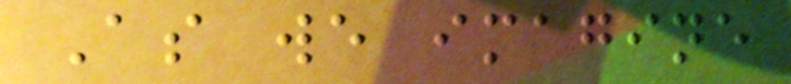As we imagine
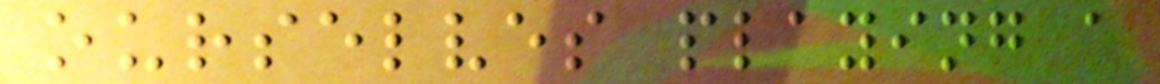ourselves playing a
